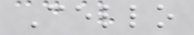Cello
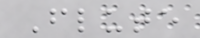Flute
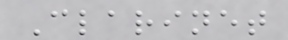Clarinet
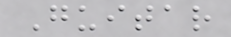Guitar
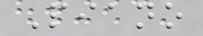Piano
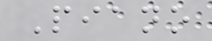Piano
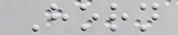Horn
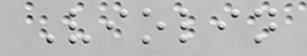Violin
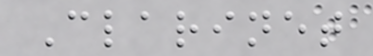Clarinet
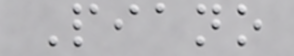Piano
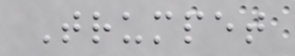Trumpet
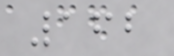162
